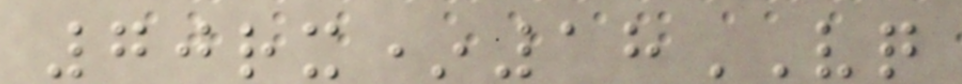70rx*18VQ
